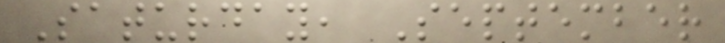Saturday, September
